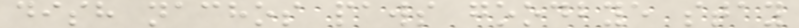dish nachos paws goodbye stay
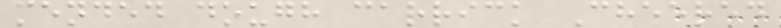mended dough carrick Cheered
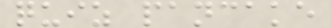quiz pancake
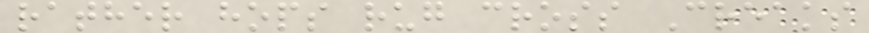rather hops rug cross Creaks
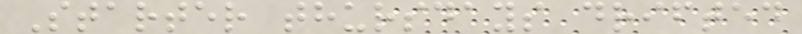Starter thursdays drifted
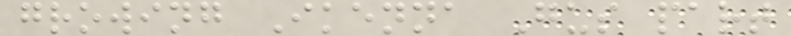growing Ikenna Gus part
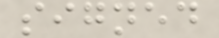signed
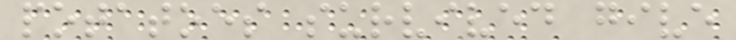potatoes survived give
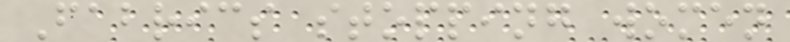Fabrics stopping women
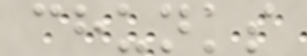chunks
